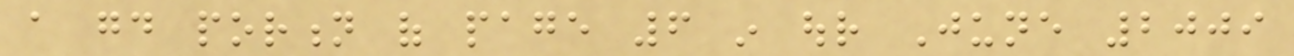a good portion of page 6 in our June 2009
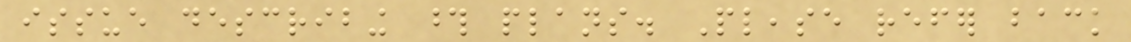issue describing those plans. Please refer back
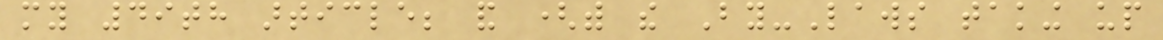my 49th article; and (with the By-Laws taking up
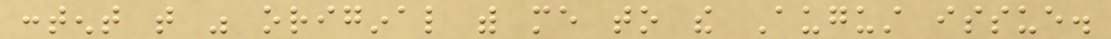content that was original with me to the August issue.
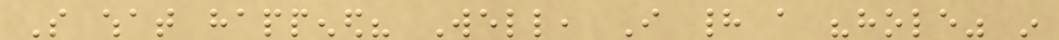So what happened? Well, I had a "hole" in
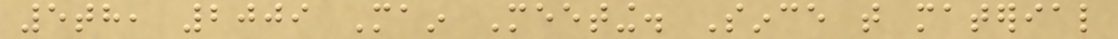5th, 2009 Main Meeting. Since that material
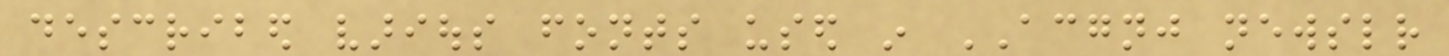described various fonts used in ACGNJ newsletter
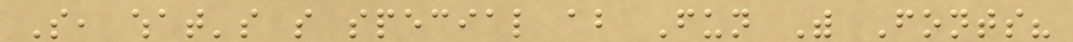So, what's so special about Fun With Fonts?
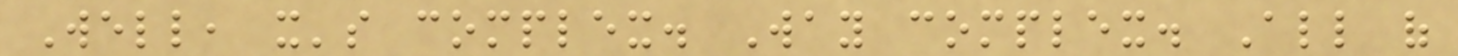Well, it's complex. Way complex. All of
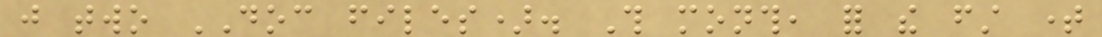just two DOC files). This month, for the first time
